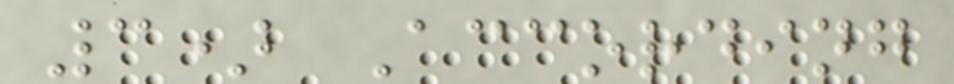3) According
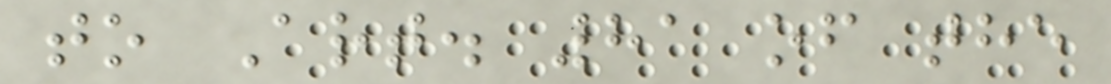to Art. 81 of the
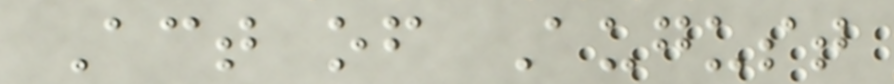Act of August
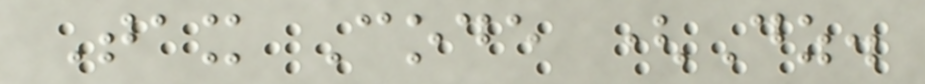Tax Code (Dz.
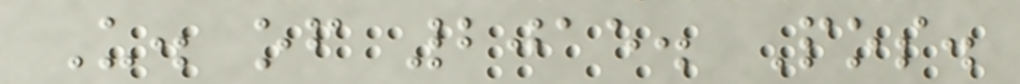U. of 2015. Pos.
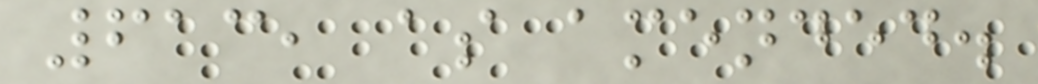613, as amended.
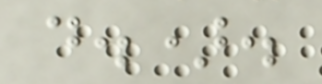d.).
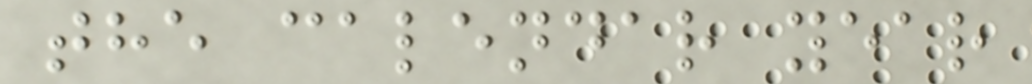the calendar year
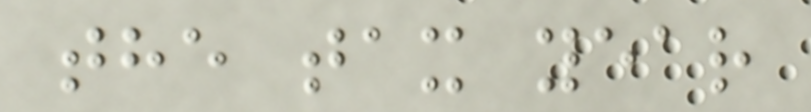the tax year
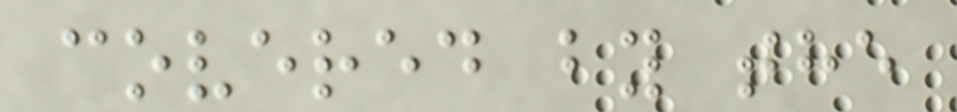covered by the
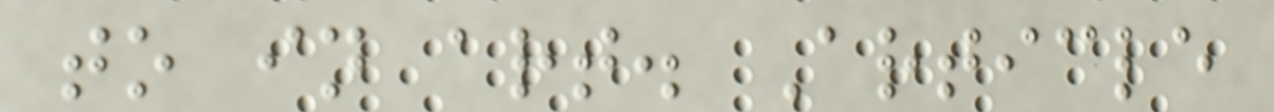to in art. Article
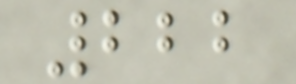222
